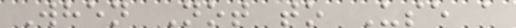When Not to Use a
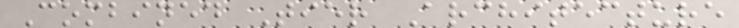Combined Tier Architecture
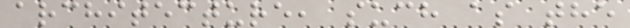architecture, such as the
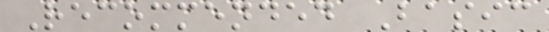Recommended Basic
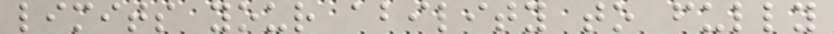limits your ability to fully
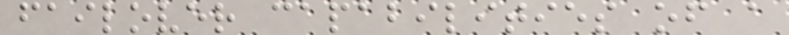failover capabilities of a
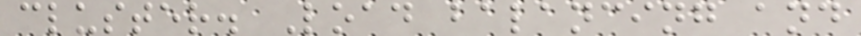cluster. Load balancing and
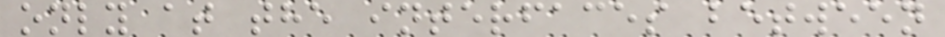only at the interfaces between
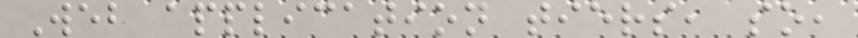Web application tiers, so,
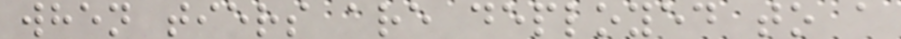when tiers are deployed to a
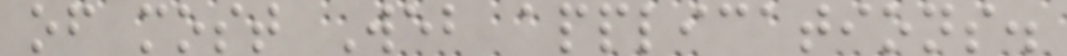of most Web applications.
